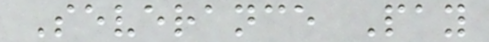Severance Pay
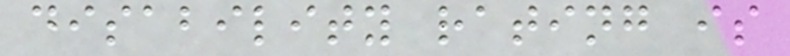disability rating is
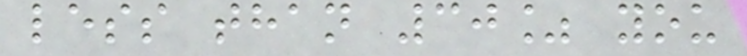less than 30% you
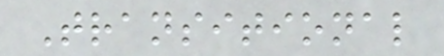Transitional
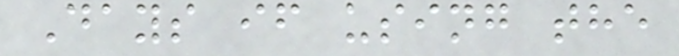Days if using the
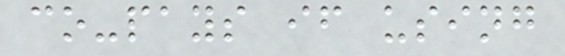co-pays if using
